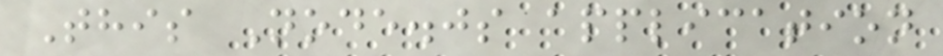This Node.js application
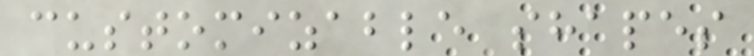customizable shapes
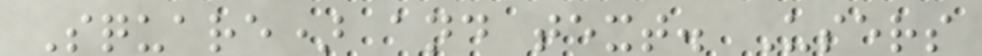Square) and text. Users
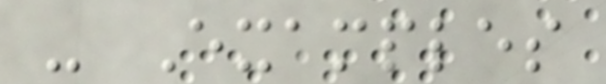- Examples
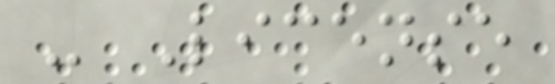- License
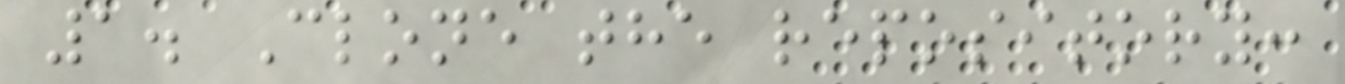1. Clone the repository:
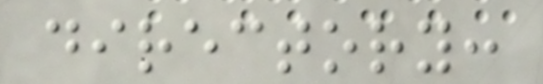directory:
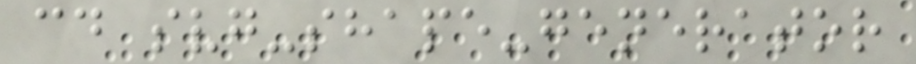cd svg-shape-generator
